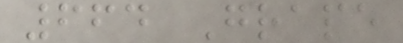664 Grape
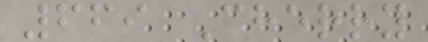669 Cherry
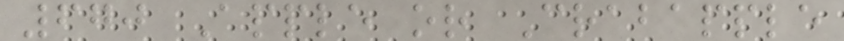670 Apple or Crabapple
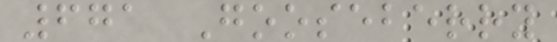671 Gooseberry
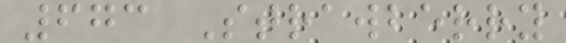673 Strawberry
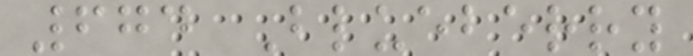674 Blueberry
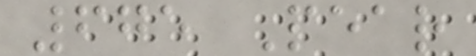675 Pear
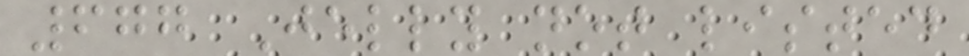677 Jelly not listed
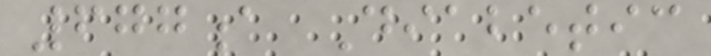677a Diabetic
